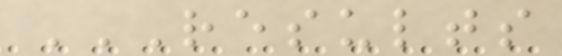RESULTS
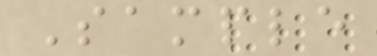Sample
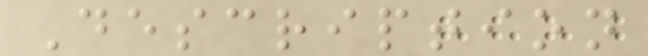Description
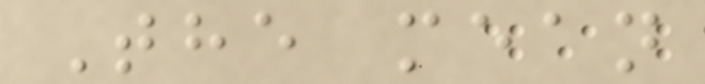The mean
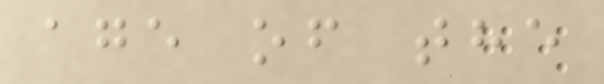age of the
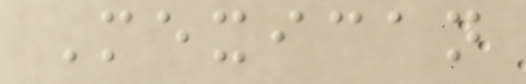Mexican
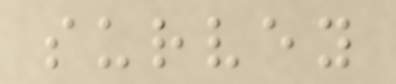survey
